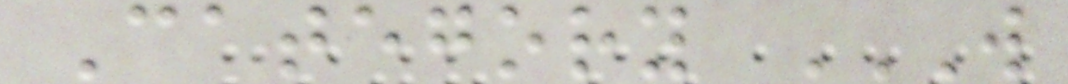Category W
